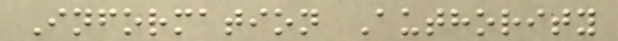Information Authority
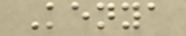Kenya
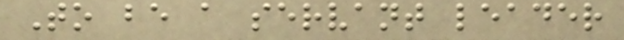To be a servant leader
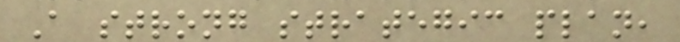A strong strategic plan,
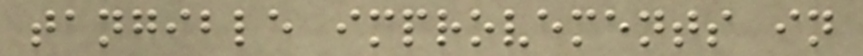tangible improvements in
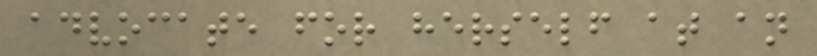advocate for herself at an
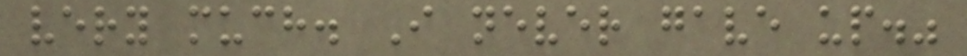very much. I never gave up."
